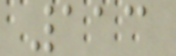113
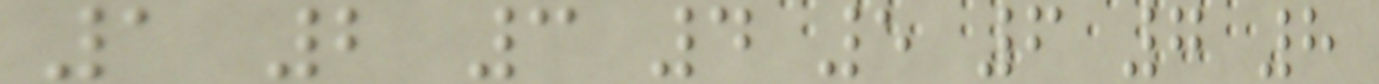1 2 3 4 5 6 7 8
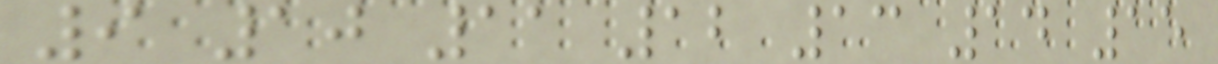9 10 11 12 13 14 15
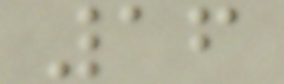16
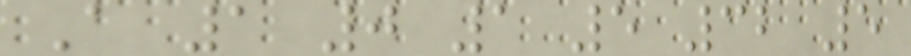A 1 0 1 5 32 5
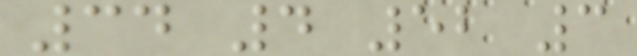34 4 52 3
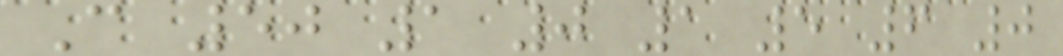C 50 1 0 1 5 6 0
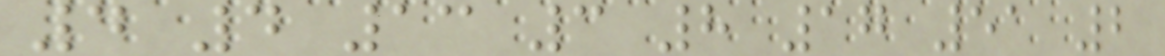4 4 13 3 8 17 51 2
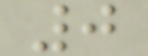0
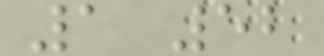1 52
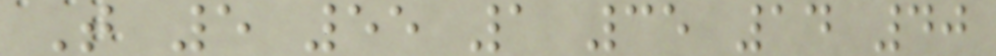T 5 55 1 35 14 40
